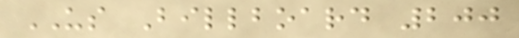US Billboard 200
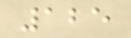125
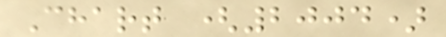Chart (2004)
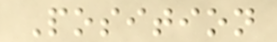Position
